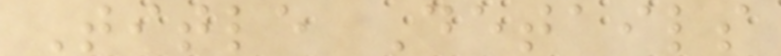Title Details
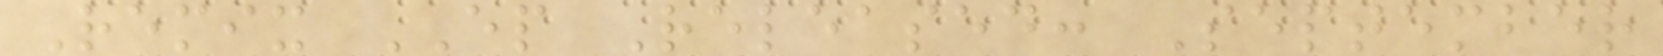Remix EP Released: September
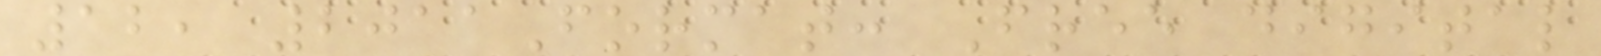12, 2011Format: Free digital
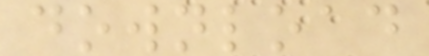download
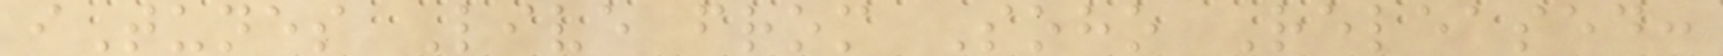iTunes Live from Soho Released:
